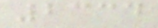2334
